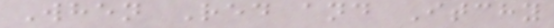When Red and Itchy
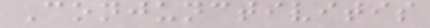Conjunctivitis
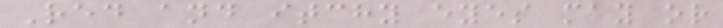Red and itchy eyes may or
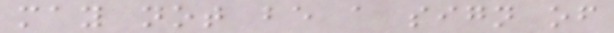may not be a sign of
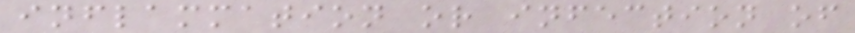inflammation or infection of
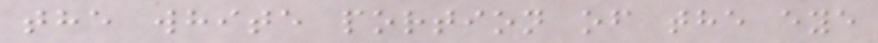the white portion of the eye
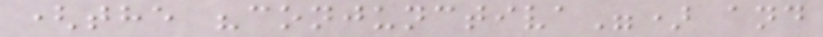(the "conjunctiva") and
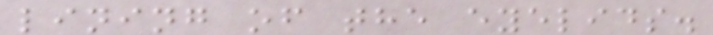lining of the eyelids.
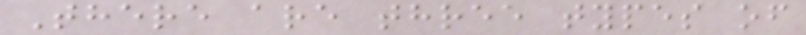There are three types of
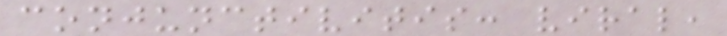conjunctivitis: viral,
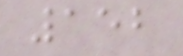152
